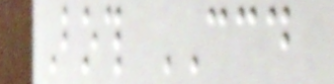Both CCD
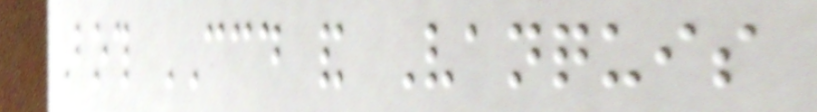Both CCD and Vanquis
